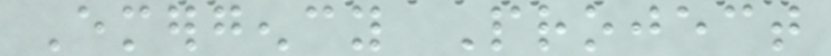Emergency Project
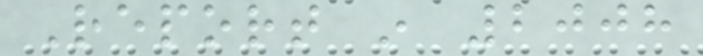Report in 2008
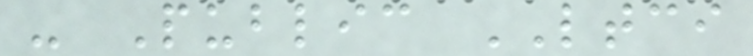- Public LTCI
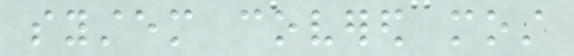system covered most
